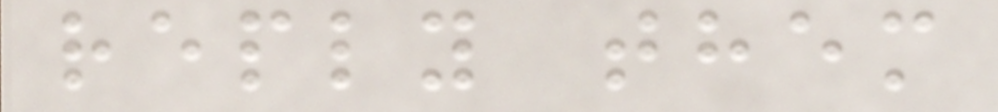reply them
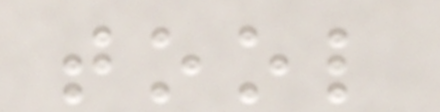tool
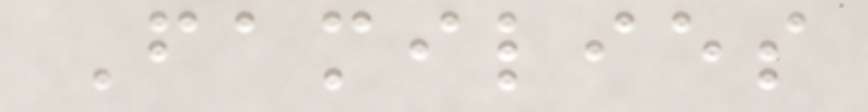Families
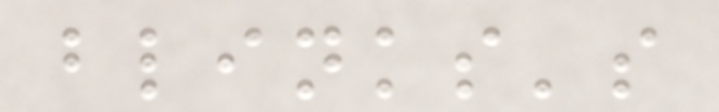blinks's
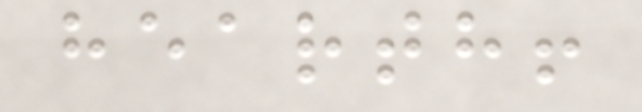hearth!
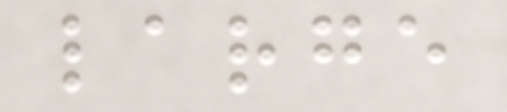large
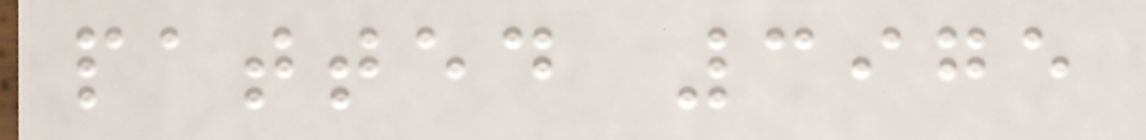patted 3975
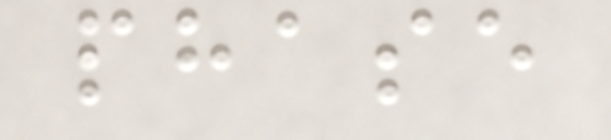phase
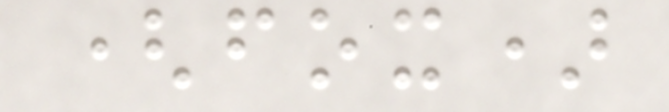(fox)
